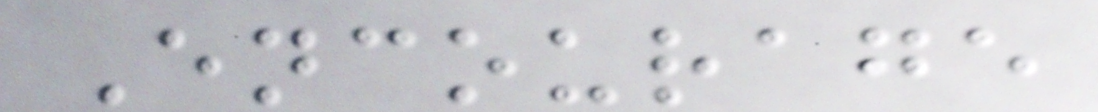Encourage
